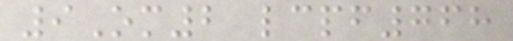9Om2 lcpf768
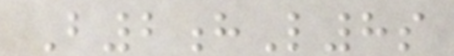B2hL8s
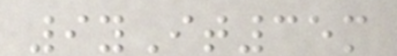9yIt35m
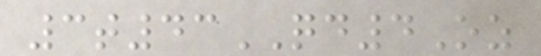3t43QD4Oz
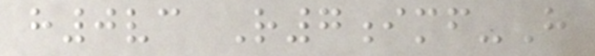h0vc R7imf-H
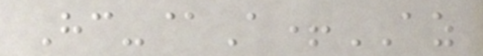Hc-@A+AZ
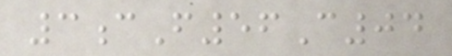3cF56C04
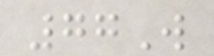77W
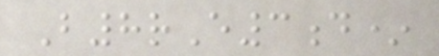B8rE3d*
